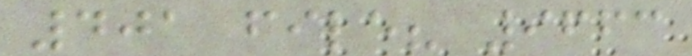401 file? 9663
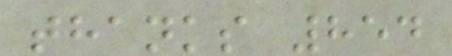thanks 854
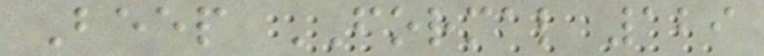Beep FORMAL 129
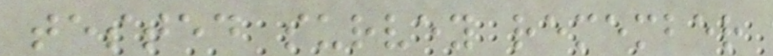tested survey remember
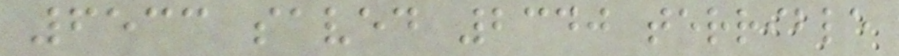6533 saved 2340 terrible
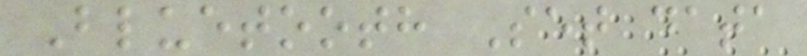Bluetooth Set data
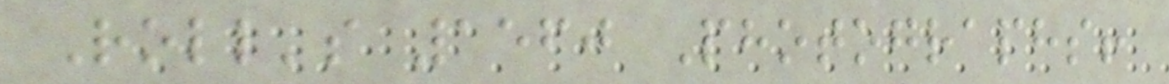Roll's 1560 Photographs!
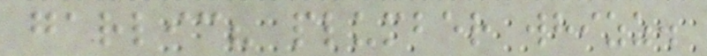garlic? plumber whizz.
